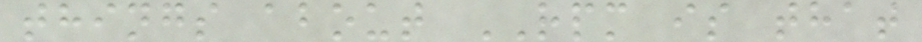things about RPM is that
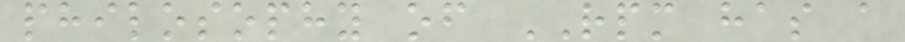philosophy of RPM has a
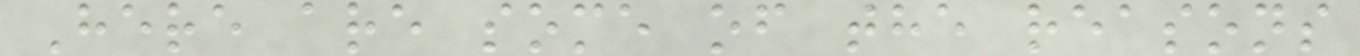Here are some of the reasons
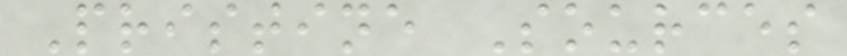Pristine Sources
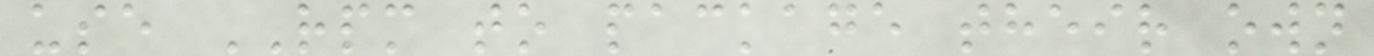use RPM to package their own
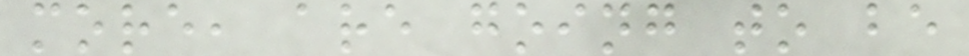more, are going to be
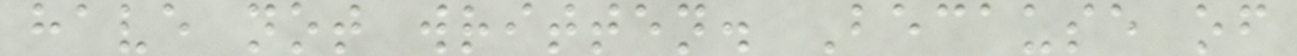have not written. Because of
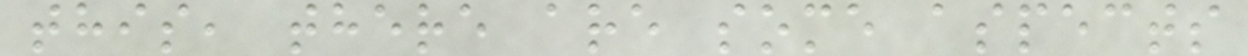this, there are some aspects
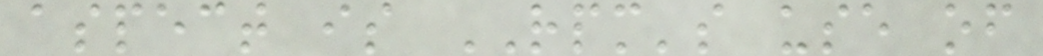aspect is RPM's use of
